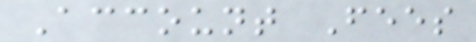Account Fees
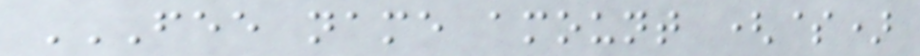FEE NAME AMOUNT ($)
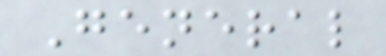General
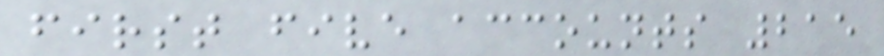first five accounts 215
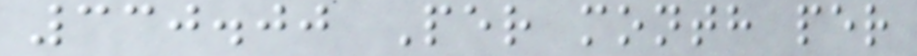330.00 Per month per
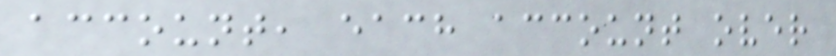account, each account over
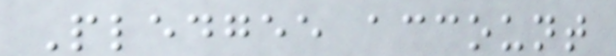Pledgee account
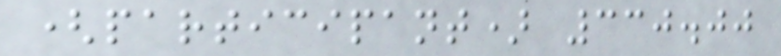(participant) 330.00
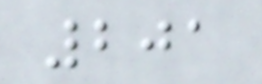201
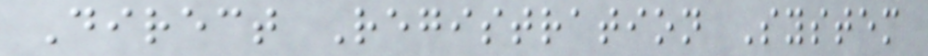Direct Registration System
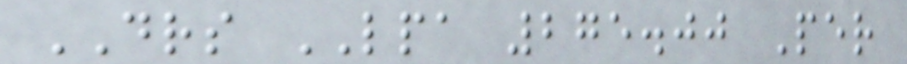DRS LPA 275.00 Per
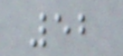52
